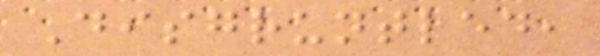Disgruntled,
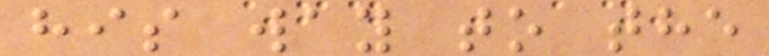his way to the
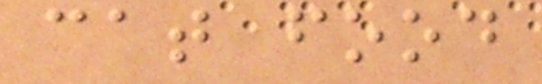cat food
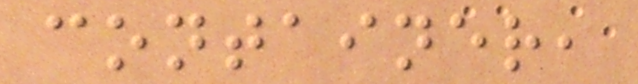container,
